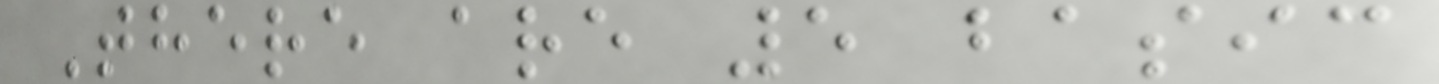There are 5 basic
